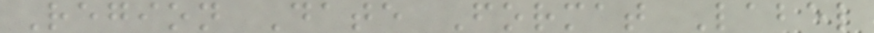Region Date Format Label
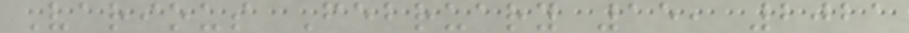Various February 15, 2021
